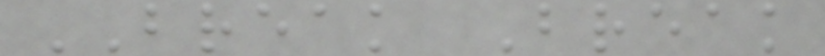BREAK Break
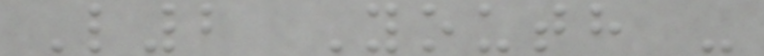L2 Youth -
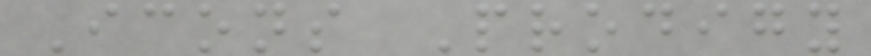Icons Prodigy
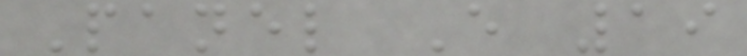Panel E 19
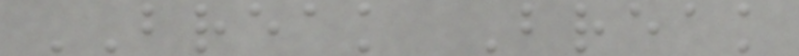BREAK Break
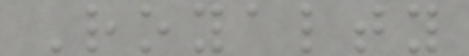Royalty
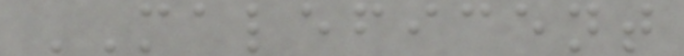MALEFICENT
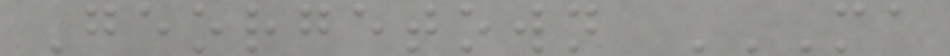Georgetown MA
